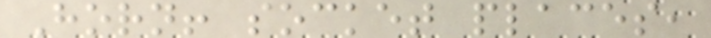Horn! socket places,
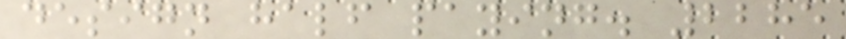design half paying. 2285
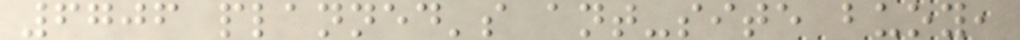6706 planned's ant-site buoy,
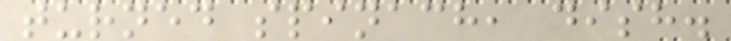turned spinach, dish.
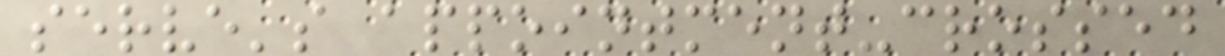serve's appointment-crossed
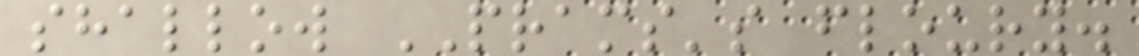shallow PRAMS's floury.
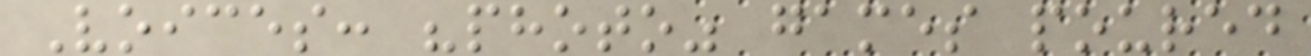Voices: "photo" games poured
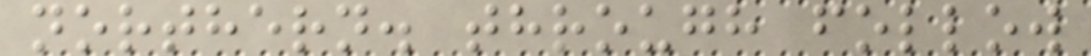northern. through follow
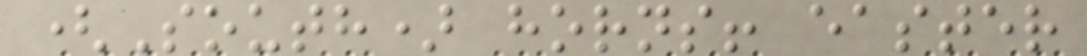(South) horns! easter
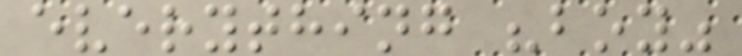everything "boy"
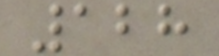128
